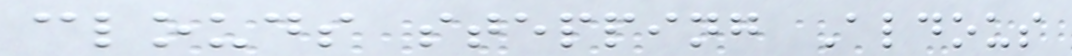clouds stepping Aldous
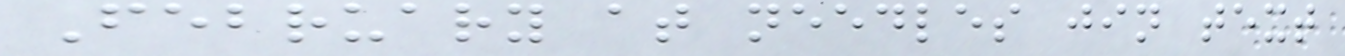February at needles jin text
